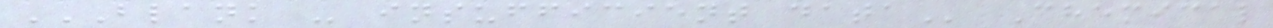BLANK - INSUFFICIENT DATA Chemical
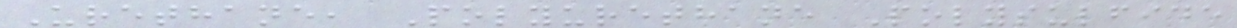Urethane, Polyurethane Polysulfide
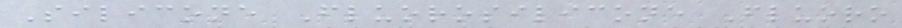Silicone Fluorosilicone Fluoro
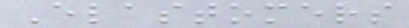Elastomers
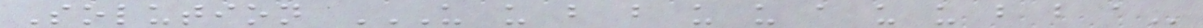Solution U U B B U U A U U B B A
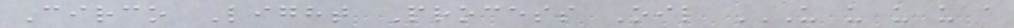Circo Light Process Oil U U U U A
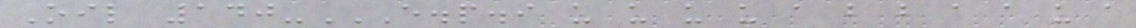Oil 140-E.P.I U U U U A B B A A U A
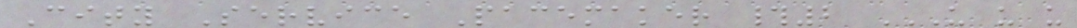City Service Pacemaker #2 U U U
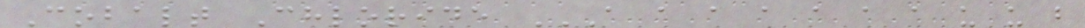Cobalt Chloride A A A A A A A U U B
